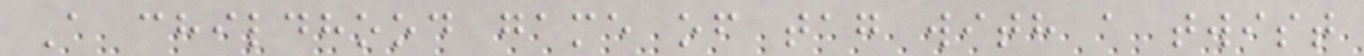A childhood game of tag with a twist
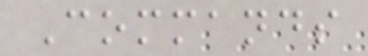Commands
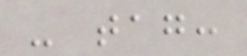- tag:
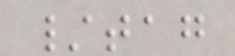/tag
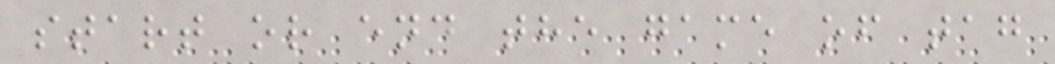start or end the game of tag
